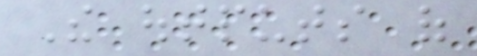The outputs of
